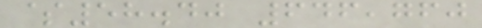$58.40 646,760
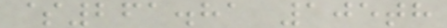$261.81 105th
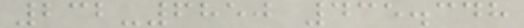232-6850 435.348
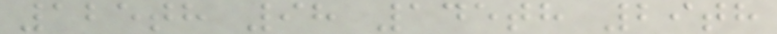125th 98 145th 29th
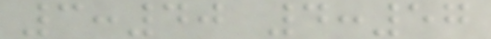3:40 4:57
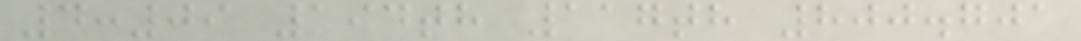4:09 194th 117th 800.701
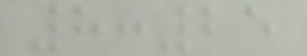8:25
